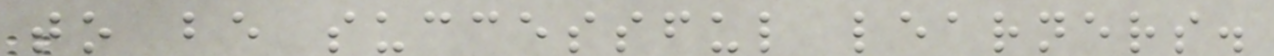to be successful learners.
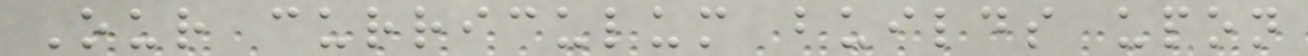Our curriculum builds upon
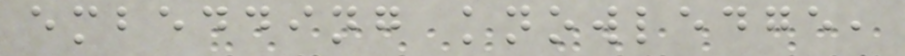embedding knowledge,
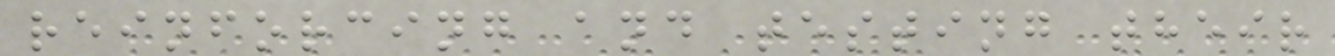reinforcing and testing their
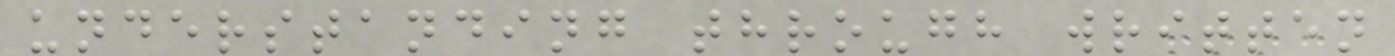understanding through written
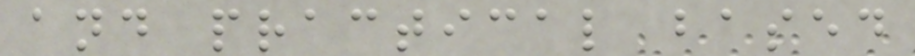and practical based
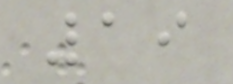19
